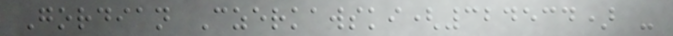Gordian Czerkawski(324534) -
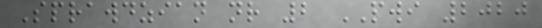Sprawdzian nr 2 PWI 2020
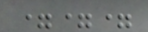===
